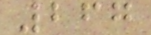267
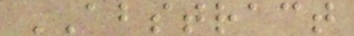ABSTRACT
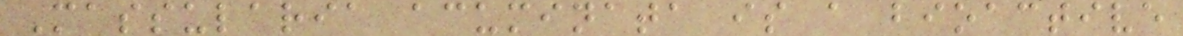Massularia acuminata is a bioactive
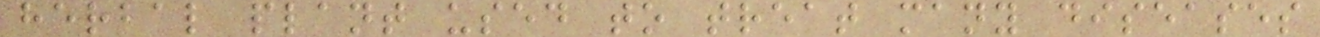herbal plant used to treat many diseases
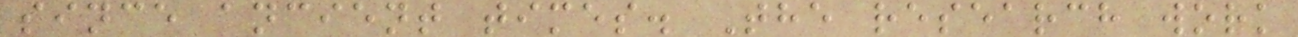since ancient times. The research work
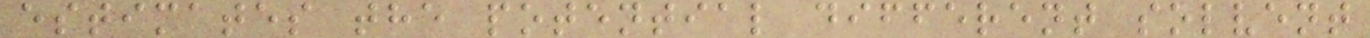estimates the potential different solvent
